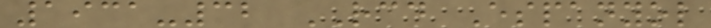1931-32 RCD Espanyol
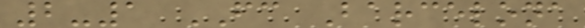2-1 FC Barcelona
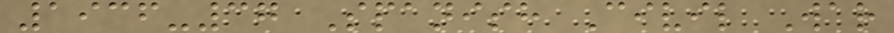1936-37 Spanish Civil War
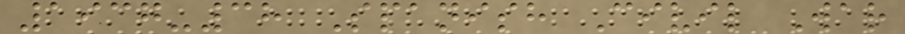1937-38 Spanish Civil War
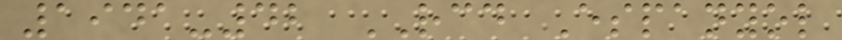1941-42 RCD Espanyol
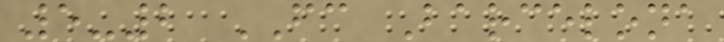5-2 FC Barcelona
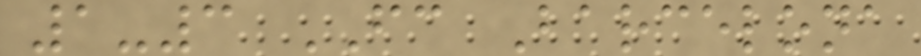1-3 FC Barcelona
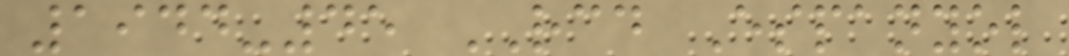1944-45 RCD Espanyol
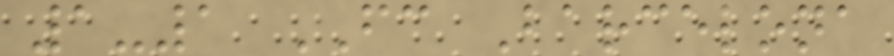1-1 FC Barcelona
